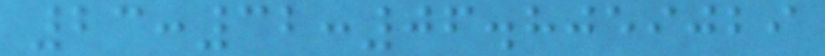23:32:06.8059029
